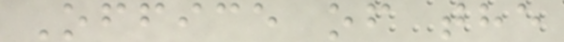Office of the
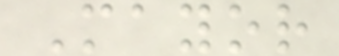Mayor
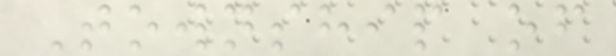Township of
